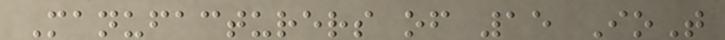Manufacturers of 15 IoT
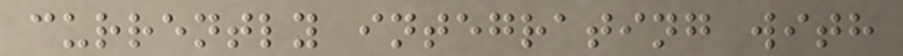currently integrating with
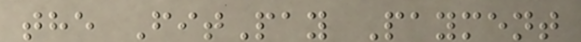the FitPay Payment
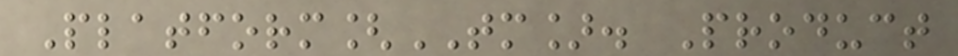Platform[TM]. Product
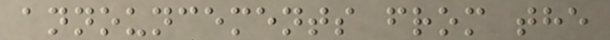announcements from the
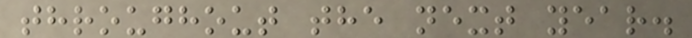throughout the next year.
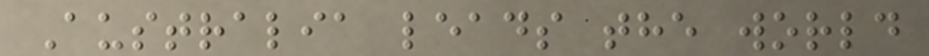Australia leads the world
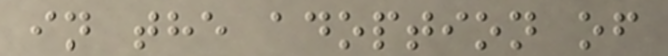in the adoption of
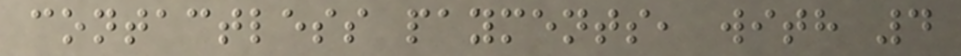contactless payments, with 4
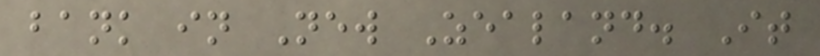bank in New Zealand. It
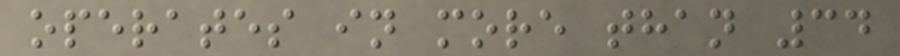operates in more than 34
